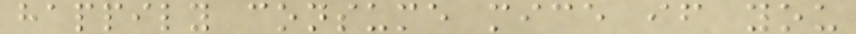happily consume mice if you
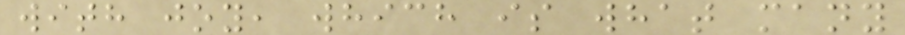with joy, which is what many
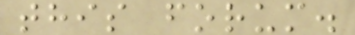this forum.
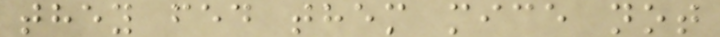they fed them mice not
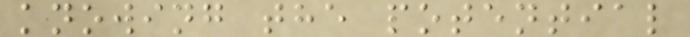knowing the potential
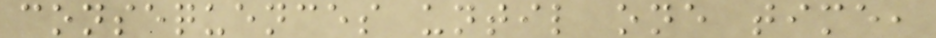consequences until one time,
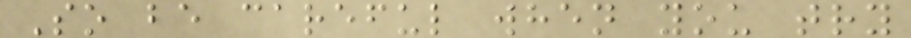So be careful when you try
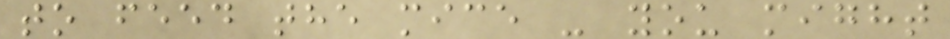to feed the mice - you might
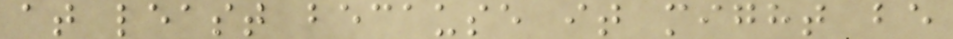at least because it might be
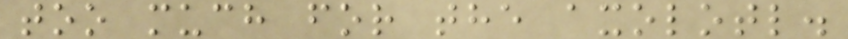too much for the axolotl.
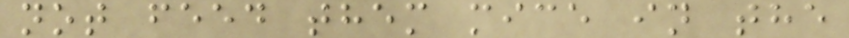not feed them mice in the
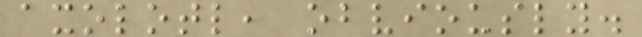axolotl, obviously.
